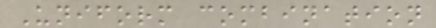Uniform combination
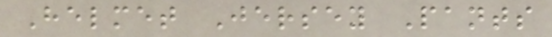Helmet Jersey Pants
